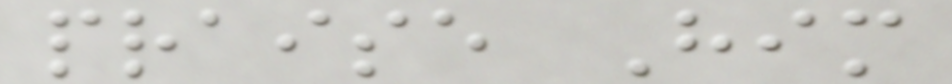praise Him
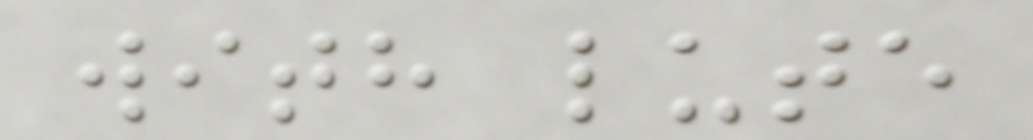with lute
